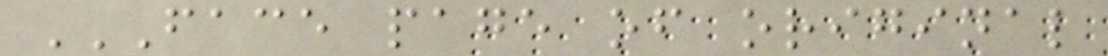FACE PAGE OF ORIGINAL
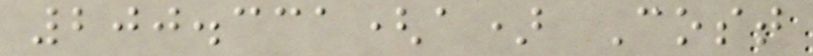200.331(a) Cost
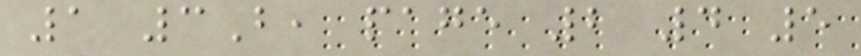1 3B, page 2 4 5
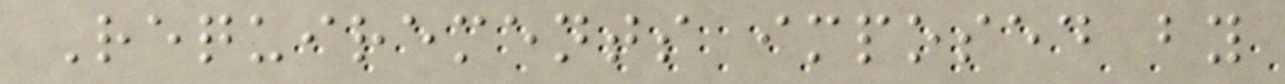Requirements imposed by
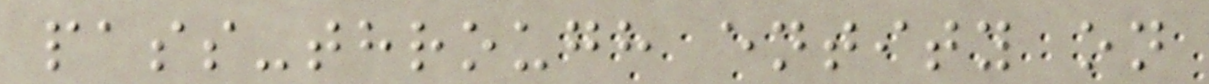pass-through entity on
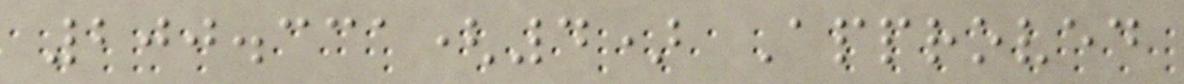200.331(4) Approved
